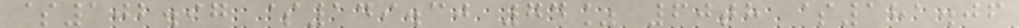$102.97 $149.30 74% 60th $181.06
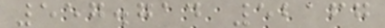557.714 52167
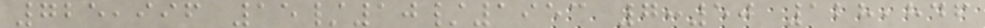725,996 15/10/1953 7:50 128,846
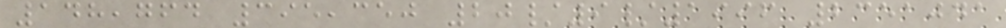148,764 395,350 20/9/1996 2351041
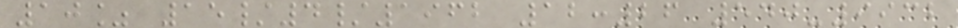10% 15/4/1962 12:26 540-9932
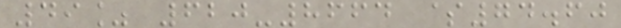49% 620-8664 $74.60
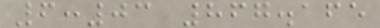6:03 867.165
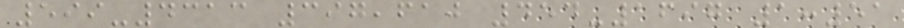599-4313 397,610 454-1697 1:51
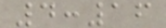4:16
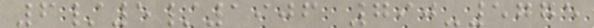6/5/1906 790-5775
